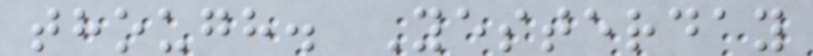though. Yesterday
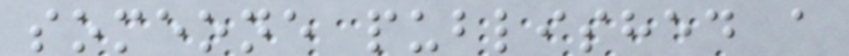someone published a
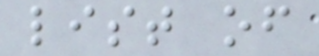list of
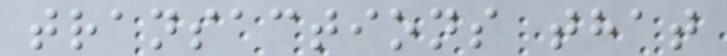transactions that
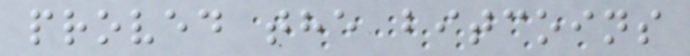proved the bitcoins
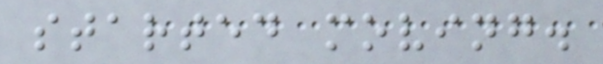started moving.
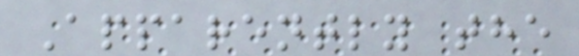Apparently the
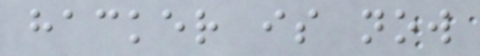hacker is now
